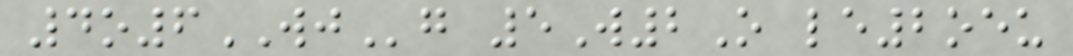4o6WJg 5W2O le2oeu
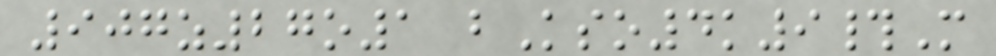907z27o1 bKso4k9#M
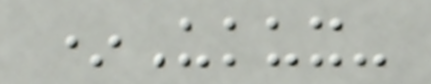*Ukux-
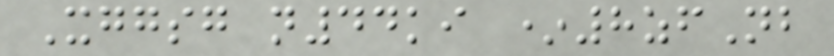Xggsg n44ki *8zfNb
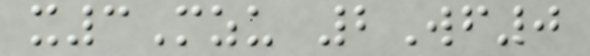x3Mzu 2Wf0
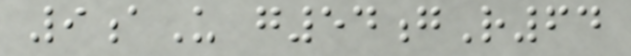9aU g54gR64
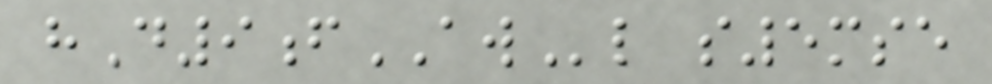hD9fAWl s5mse
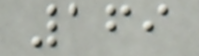169
